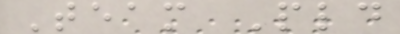Team Pld
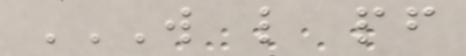W L PF
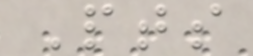Pts
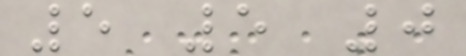5 5 0
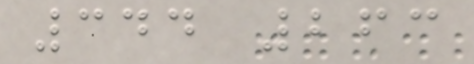344 263
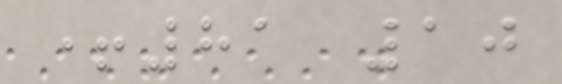+81 10
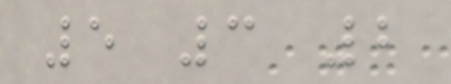5 3 2
